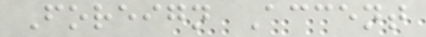Foreign Accent
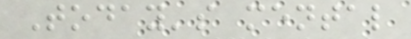Today's mental
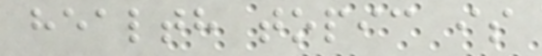health topic is
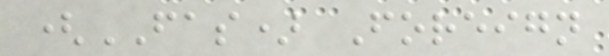(FAS) Foreign
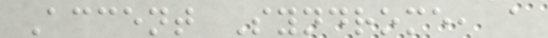Accent Syndrome, a
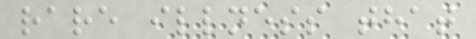rare illness that
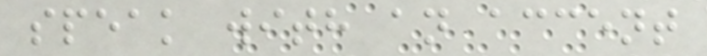speak with an accent
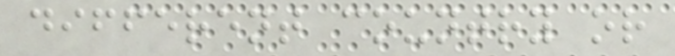different country or
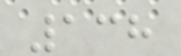138
